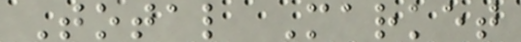Total Market
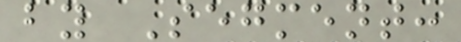by Segment:
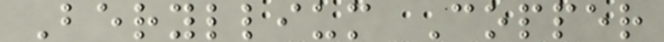Beryllium Copper
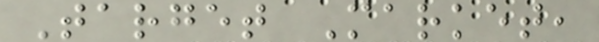Target Market,
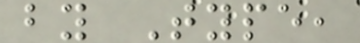by Type,
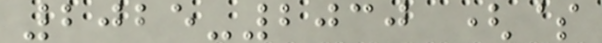2025-2030 ($
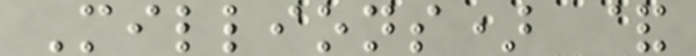Millions) &
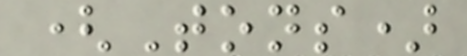(Tons)
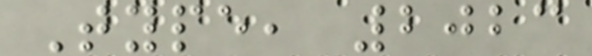Type, 2023
